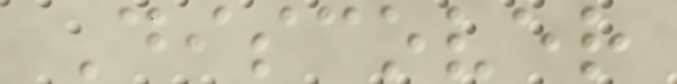Discover
